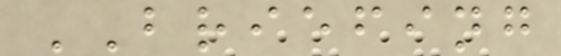BRIEFING
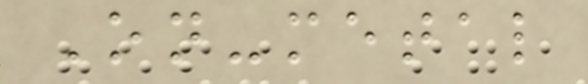On-metal
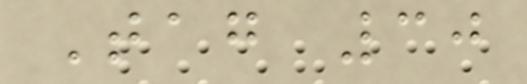Tag 30
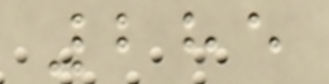285
